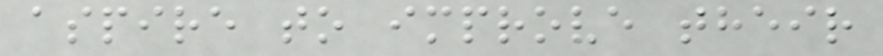aspire to improve their
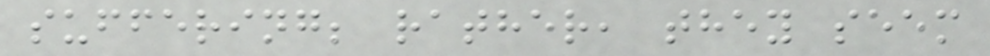suffering; rather, they seem
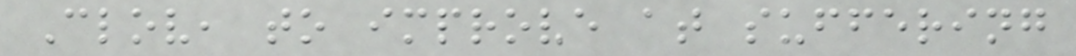Clov, to improve at suffering
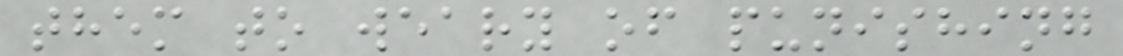them to weary of punishing
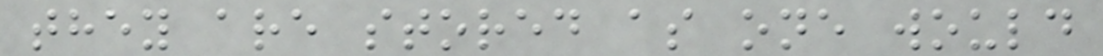they are stored as one would
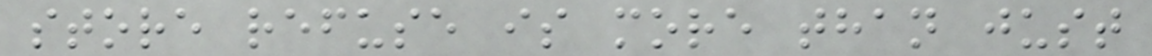store refuse is more than just
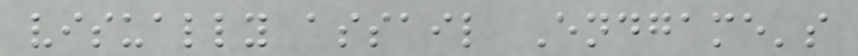visually assail Endgame's
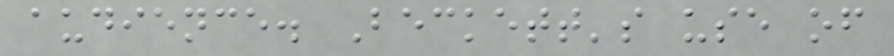audience. Beckett's use of
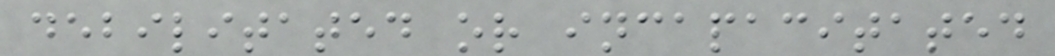debilitated or incapacitated
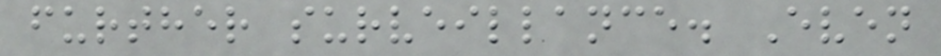further surveillance. Even
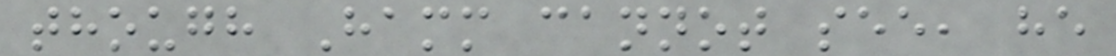though Hamm cannot see, he
